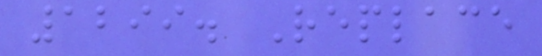1299. Replace
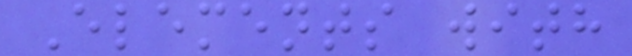Elements with
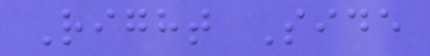Right Side
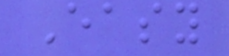Easy
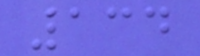134
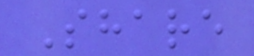Share
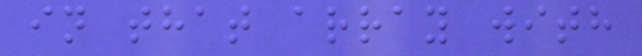in that array with
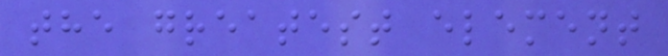the greatest element
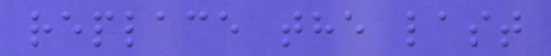replace the last
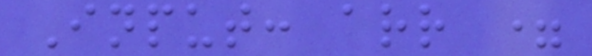Input: arr =
